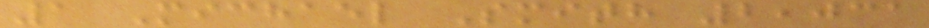1 Michael Smith 2,031
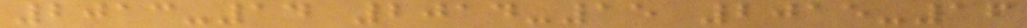2013-14 2014-15 2015-16
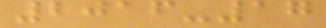2016-17
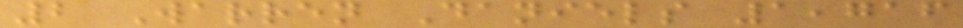2 Warren Daniels 1,716
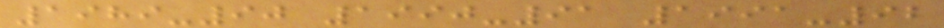1989-90 1990-91 1991-92
